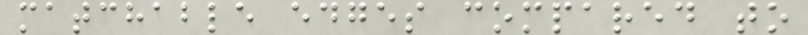matchable edges compared to
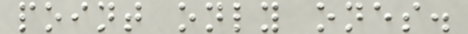point only ones.
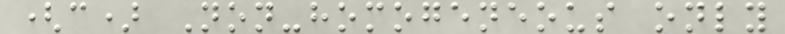(c) Non-homogeneous only
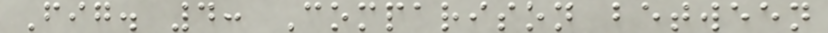Fig. 4: Comparison between
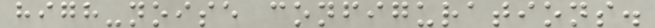high-noise configurations.
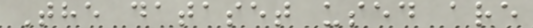The dataset used are
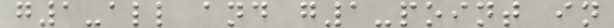g1-all and g1-point in
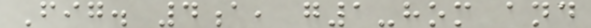Fig. 4a, g1-hom and
